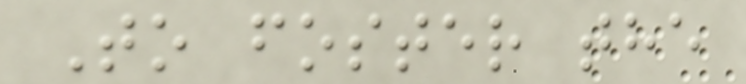To foster the
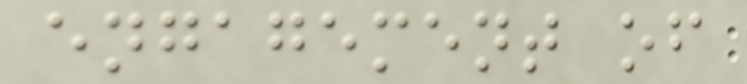engagement of
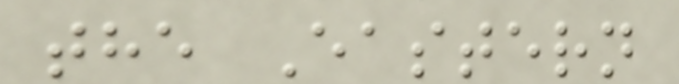the Eastern
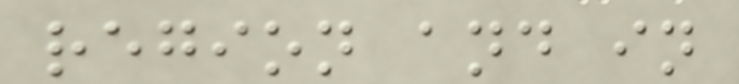region and in
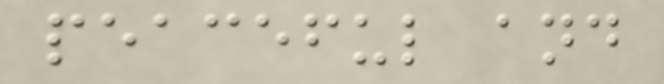peaceful and
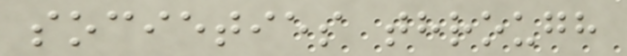societies through
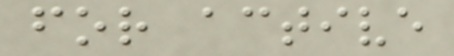for active
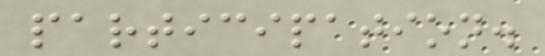participation.
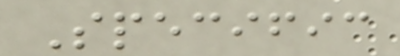Specific
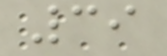39
